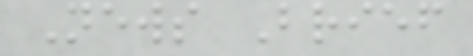News Brief
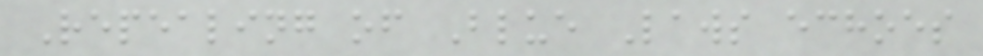Repealing of Blue Laws echoes
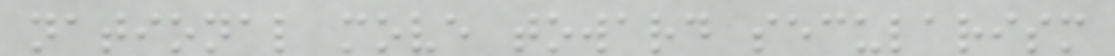national move toward secularism
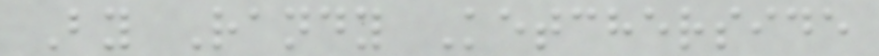By Randy Ketcherside
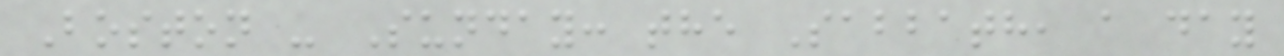Boston - Sunday: the Sabbath, a day
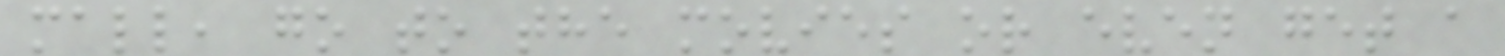mall, go to the movies or even get a
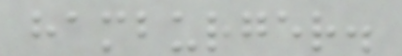hamburger.
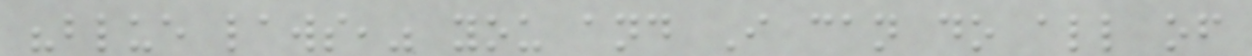"blue laws," you and I can do all of
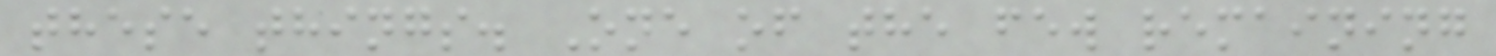these things. One of the few remaining
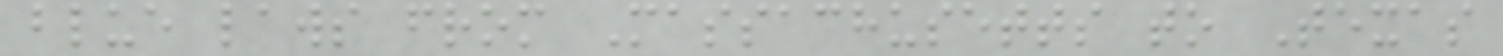blue laws from Massachusetts to Texas
